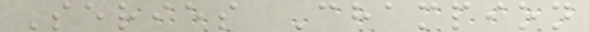Series Champion
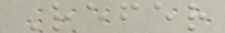Refer
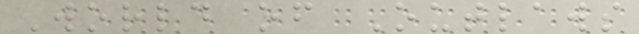World of Outlaws
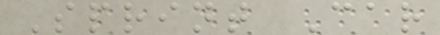Sprint Car
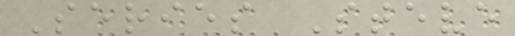Series Steve
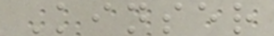Kinser
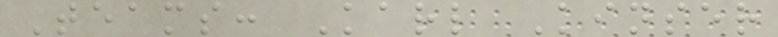Teams: Karl Kinser
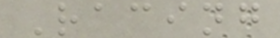Racing
